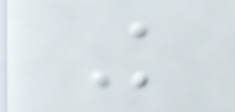K
